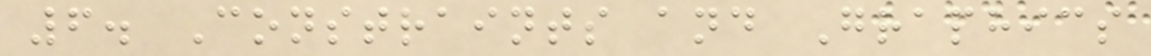6. Constraints and Graphics
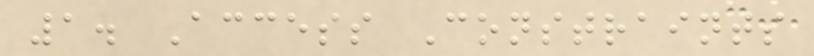1. Access Constraints
